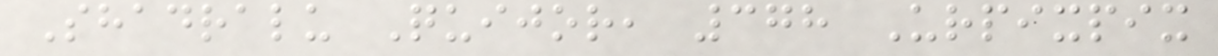Shadralu Quijor, 378 Urpixpix
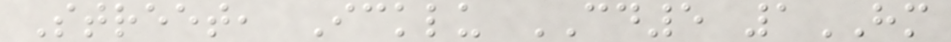Street, Icklu CD5 1HM
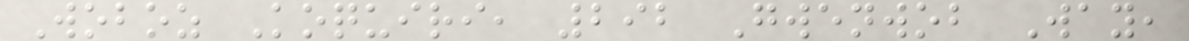Woboz Koquiri, 292 Gwenwob Way,
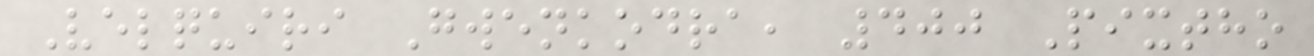Velquiri Gwenkodra, 400 Pixtho
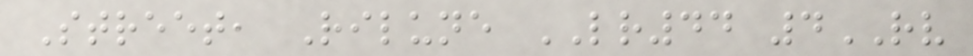Street, Rilune LR44 4RV
